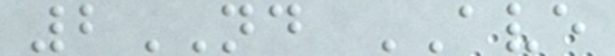2ND AVE
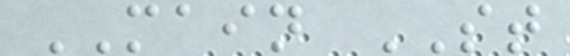MAIN ST
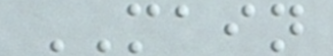MAIN
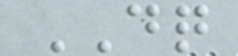DQ
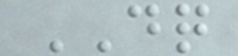DQ
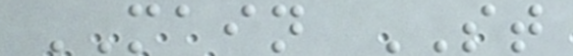MAIN ST
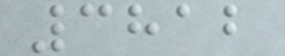3812
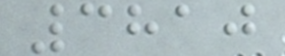3810
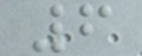6
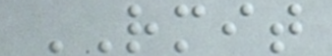RMIT
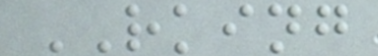RKING
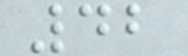42
